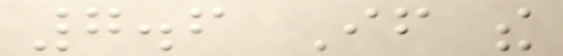7.6 If the
